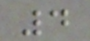4
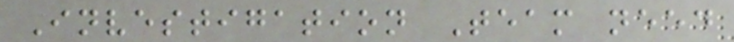Investigation Team need
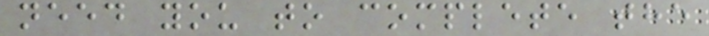need you to complete the
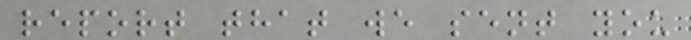report that we sent you
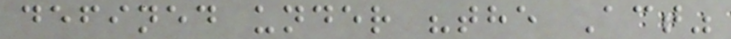defined under "the Act"
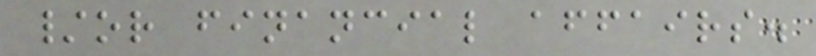/or financial affairs.
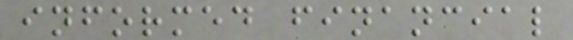informed financial
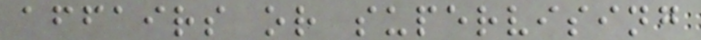affairs or supervising
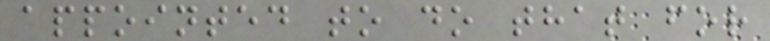appointed to do that for
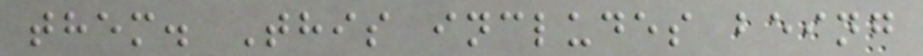them. This includes being
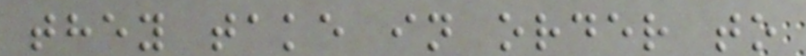they take in order to
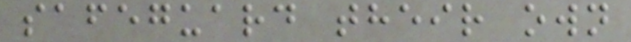safeguard their own
